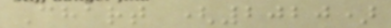Chart (2020)
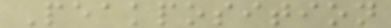Peakposition
